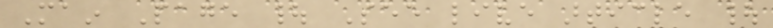Main Page | See live article |
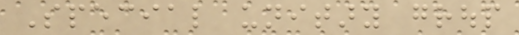Special unitary group
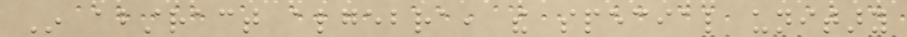In abstract algebra, the special unitary
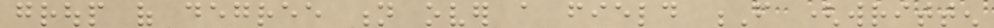group of degree n over a field F (written
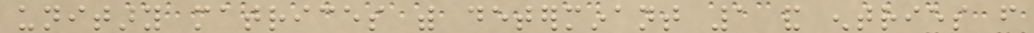unitary matrices with determinant 1 and entries from
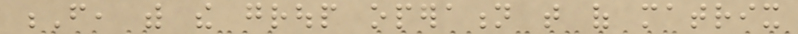F, with the group operation that of matrix
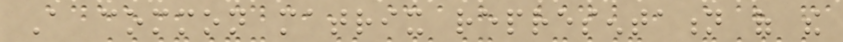A common matrix representation of the
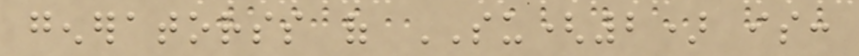generatorss of SU(2) is:
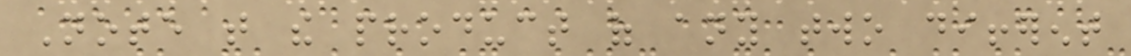Note that the product of any two different
